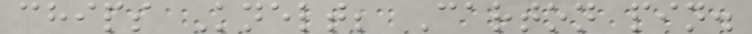chips Knelt; Carton pin.
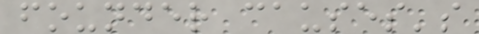founder causes's
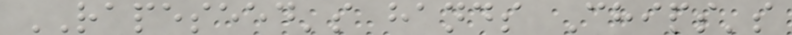RAPESEED's hands Chips's
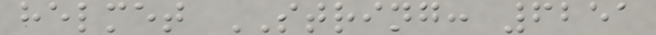helmet STRING: 6251
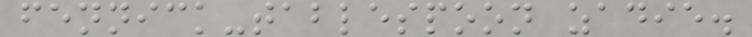fennick-tablespoon zadie.
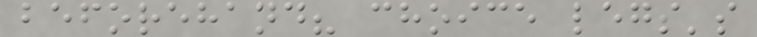beforehand? choice legs's
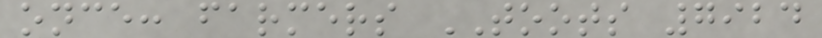once: farmers TOOTS 7924
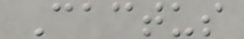Cactus
